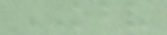OBV
